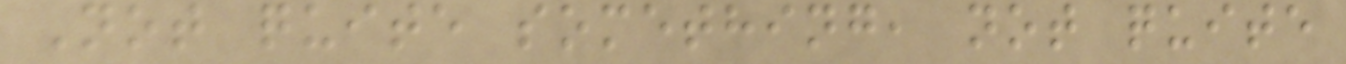Not quite something, not quite
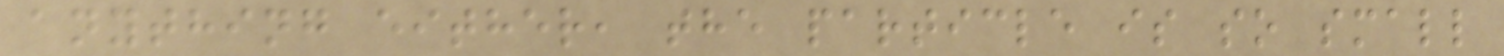anything either, the particle is so small
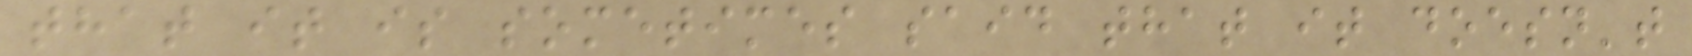that it is sometimes said that it doesn't
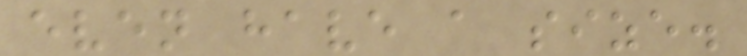even have a size.
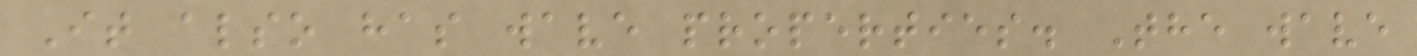It also has wave properties. The wave
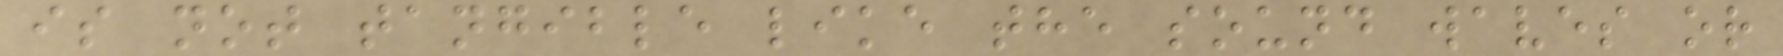is not tangible like the sound waves or
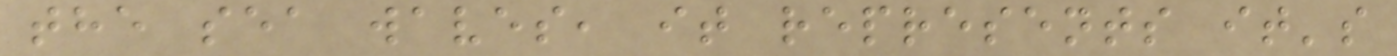the sea waves, it represents it's
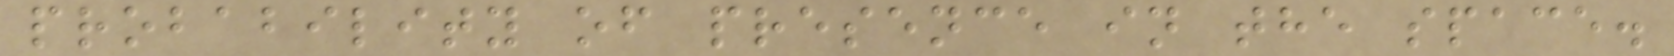probability of presence in the space.
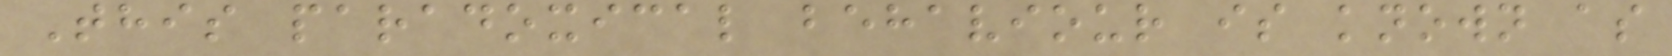This paradoxical behaviour is known as
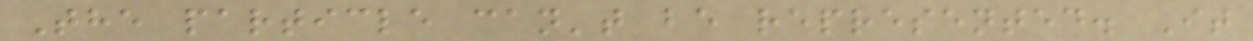The particle can't be represented. It
